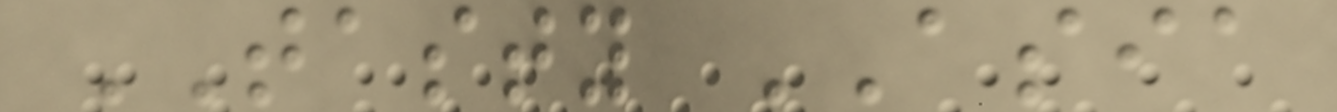TASTY ASIA
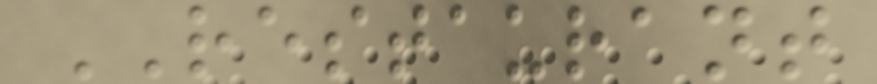RESTAURANT
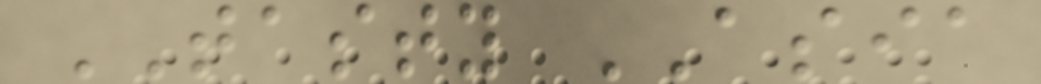TASTY ASIA
